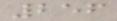256
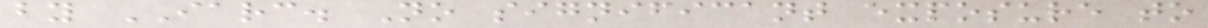by IARC. No significant exposure to
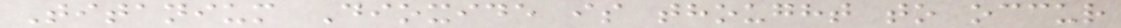Titanium Dioxide is thought to occur
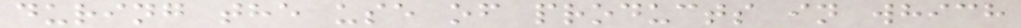during the use of products in which
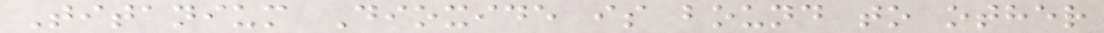Titanium Dioxide is bound to other
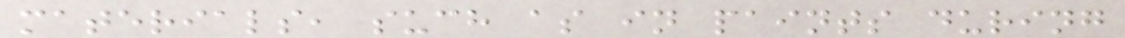materials, such as in paints during
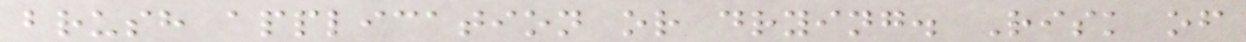brush application or drying. Risk of
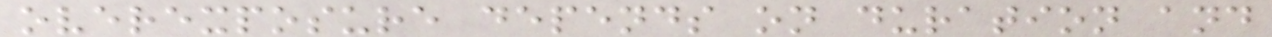overexposure depends on duration and
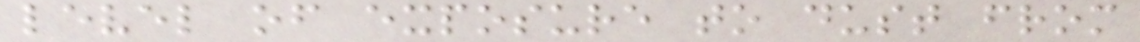level of exposure to dust from
